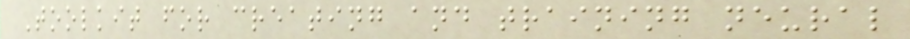Toolkit for creating and training neural
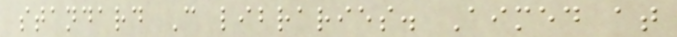standard C libraries. Aimed at
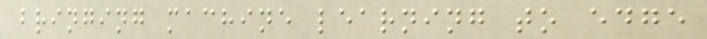bringing machine learning to edge
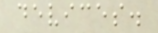devices.
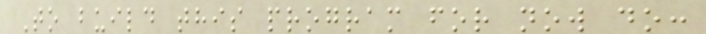To build this program for now do:
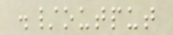./output
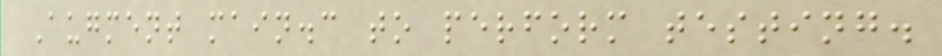Augment main.c to perform testing.
